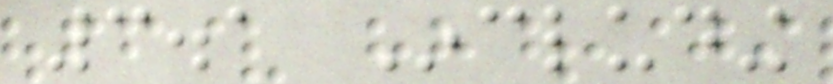3.1 Including
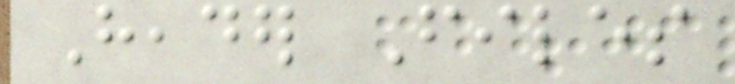Header Files
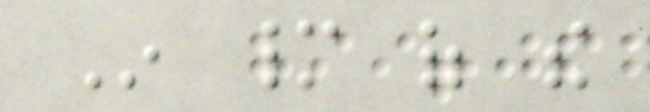In many of the
